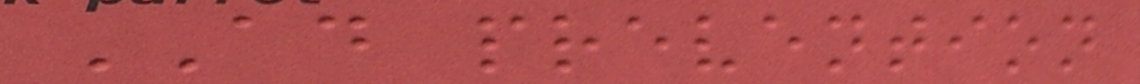AD prevention
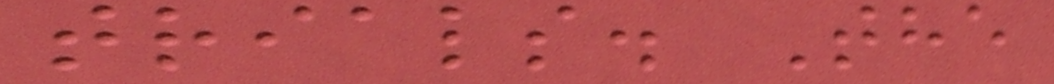trials. The
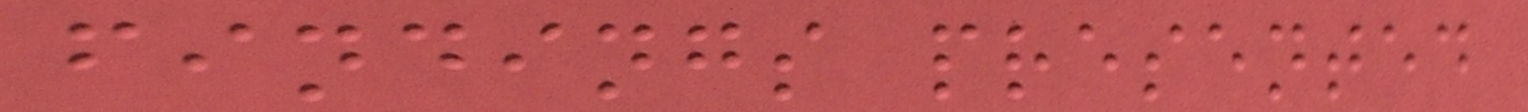findings presented
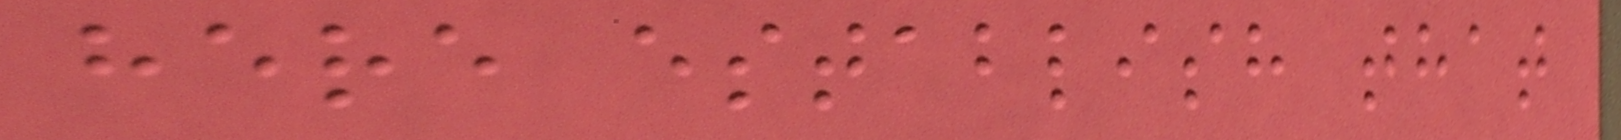here establish that
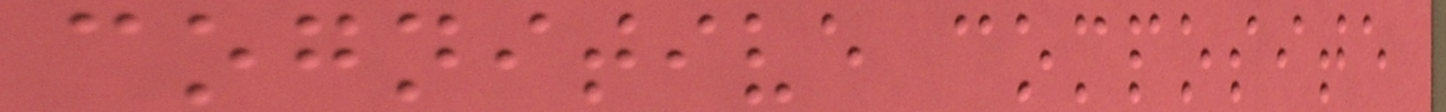cognitive composite
